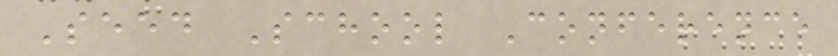Seed School Conference
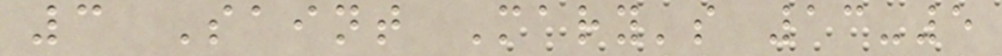3 Saint Mary's 13-5
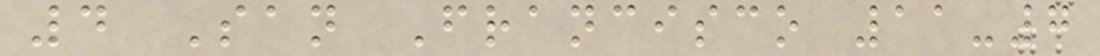4 San Francisco 11-7
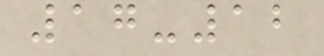17-12
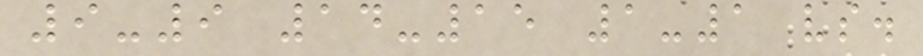9-9 14-15 1-1 vs.
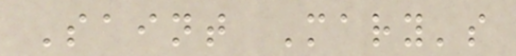Saint Mary's
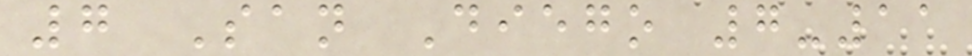7 San Diego 7-11
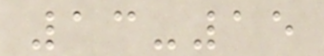13-15
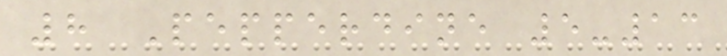8 Pepperdine 5-13
